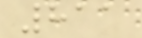811
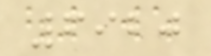6920
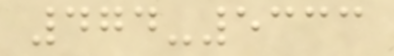474-5333
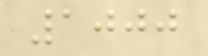1000
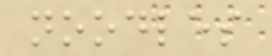noodles
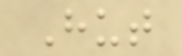Hut
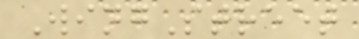WingStreet
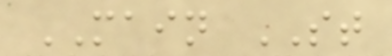MAIN ST
